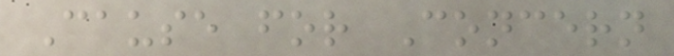Cause for Concern
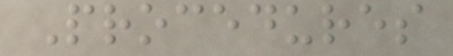Procedures
